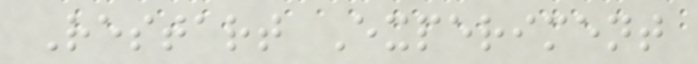Restart Experiment
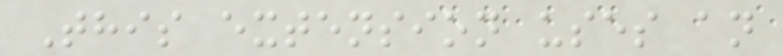This extension uses an
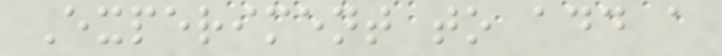Experiment to add a
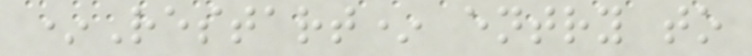*Restart* entry to
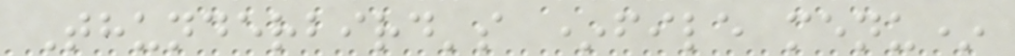Thunderbird's *file menu*
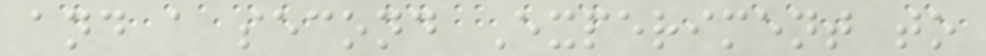and a second Experiment to
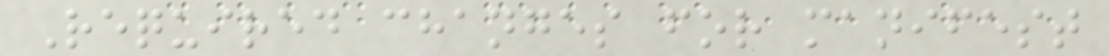Required changes for manifest
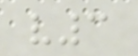v3
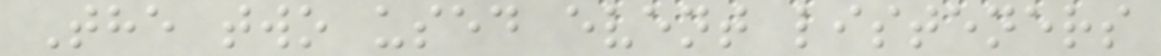The two used event listeners
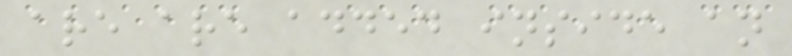are are added inside an
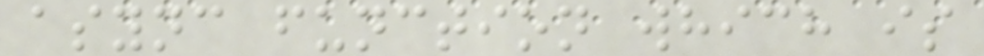async function which is
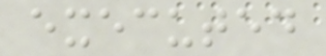executed
